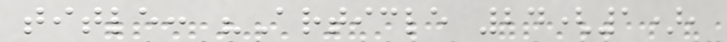title: "Article 24(1),
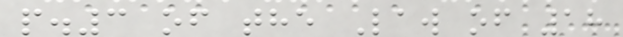p.3 of the Law of 18
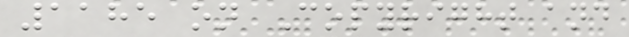1185 on Copyright and
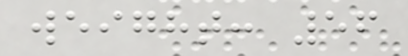weight: 56
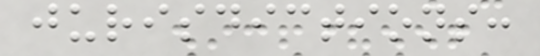jurisdictions:
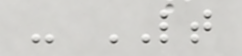- LT
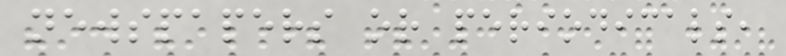newspapers or periodicals,
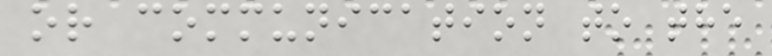or communication to the
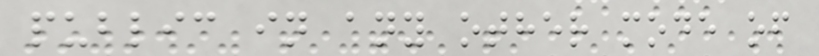public in any other mode of
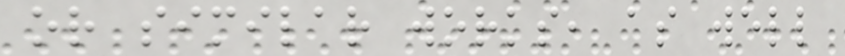or similar works, as well
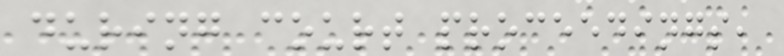during court proceedings,
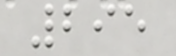295
